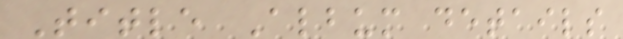Title Album details
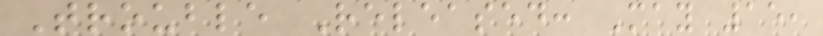Trouble Released: May 15,
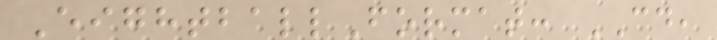EightballFormat: CD,
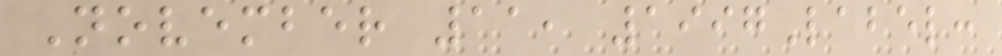November 11, 1997Label:
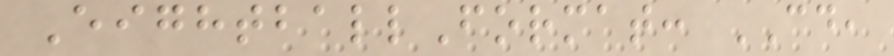EightballFormat: CD,
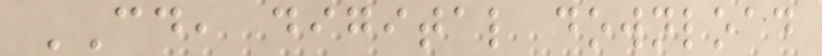CD, digital download
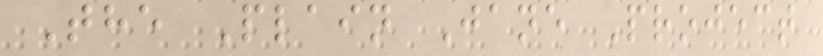The Plain Jane Project
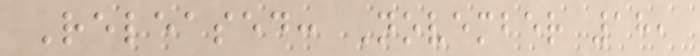Released: November 18,
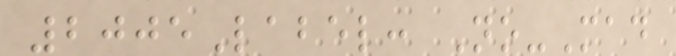2005Label: No-Mad
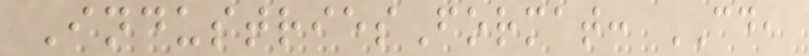IndustriesFormat: CD,
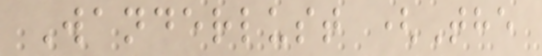Wanderlust (The
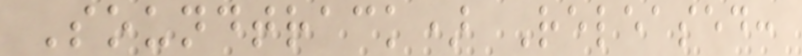Soundtrack) Released:
